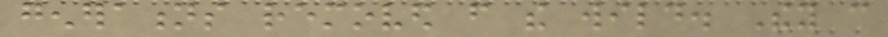generations removed from the wild. They can
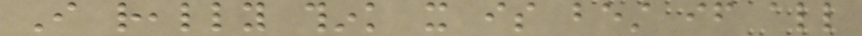I really think it is best if all
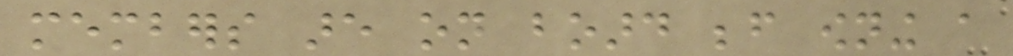members are on board before owning a
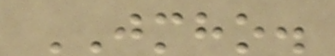JMHO.
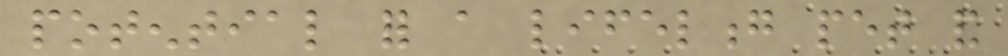potential for a lifelong pet and
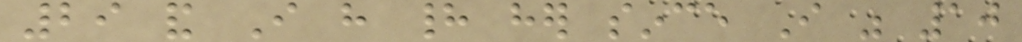29 and I have had her since I was 10
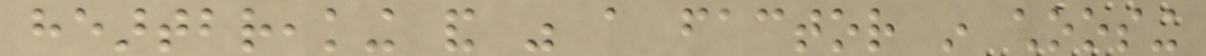heartbreaking and was a factor in choosing
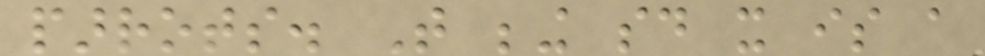parrots. That being said it is a
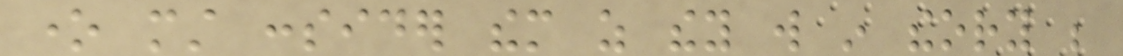one must consider them as they will in theory be
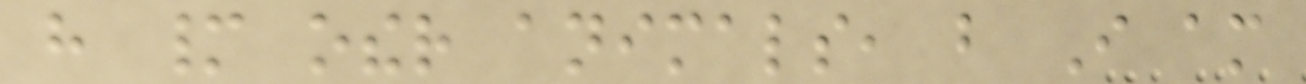have many other animals, but I am
